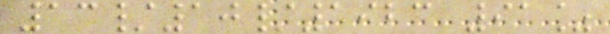13/10/1923 91%
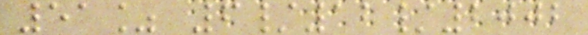51% 6/12/2002
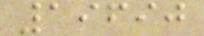19690
